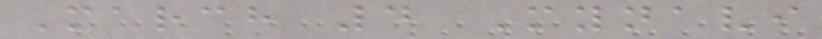March 4 Mynavi
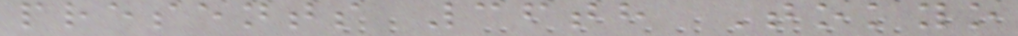presents 36th Tokyo
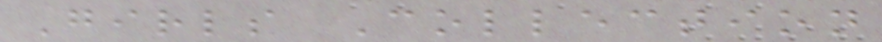Girls Collection
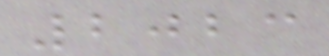2023
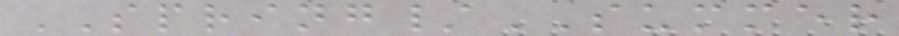SPRING/SUMMER
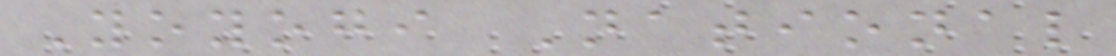Yoyogi National
